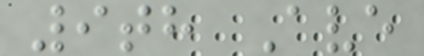9th Ave
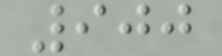900
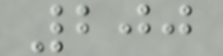200
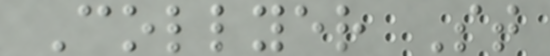Collyer St
